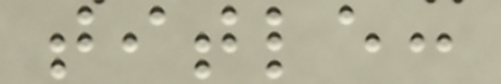title:
